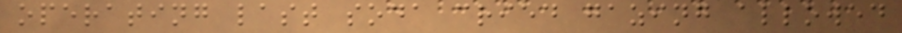operating last soda cried gazing allowed
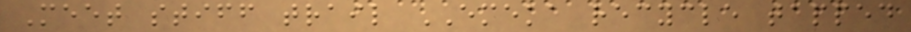Meet stiff trail EMEKA recycle tapped
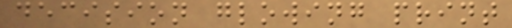decision glowing print
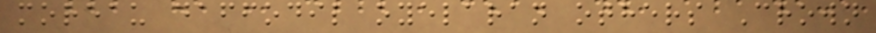moreau daffodil oyelaran others Crown
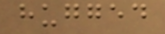hugged
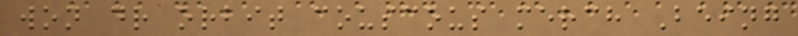won dr orbit couscous merch Being
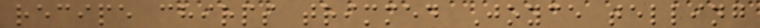recipe chirps trimmed Joyce telling
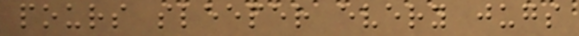pours sleeper every jugs
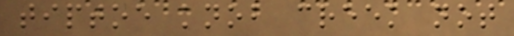tiptoe knob creek not
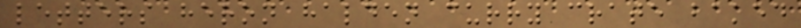letters heron halden curry crate baked
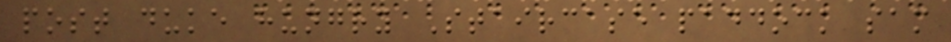post duke hungry Staircase paddock sam
